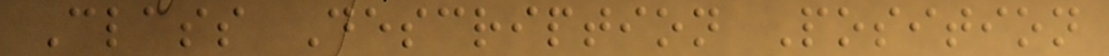Class Description Position
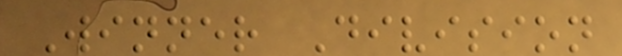Winner Division
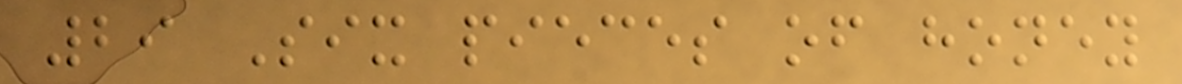29 Six pieces of honey
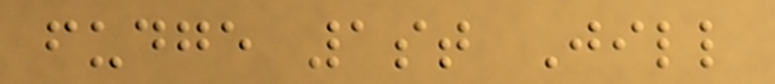fudge 1st Jill
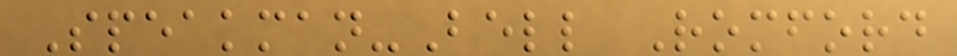Speakman-Bell Romford
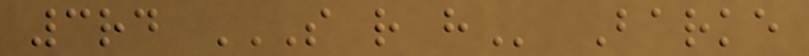3rd S R H Barke
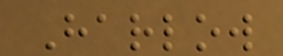Harlow
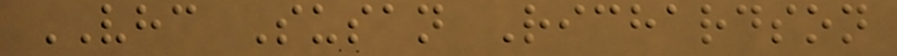VHC Susan Richardson
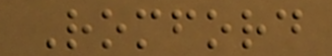Romford
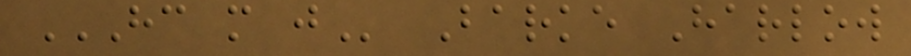HC M J Barke Harlow
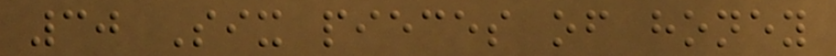30 Six pieces of honey
